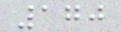170
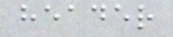header
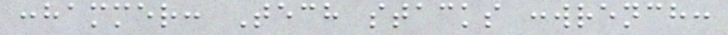:hammer: Tech stacks :wrench:
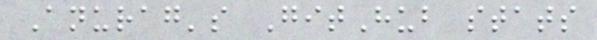Anurag's GitHub stats
